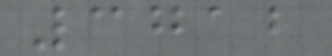3712
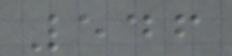546
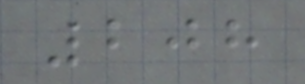208
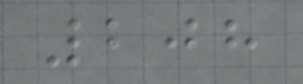208
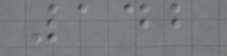142
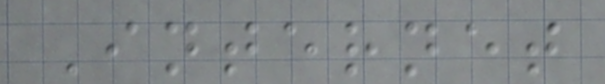Internet
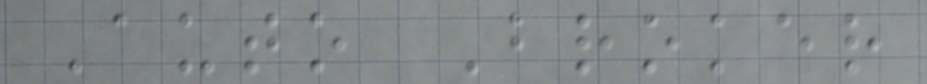Auto Broker
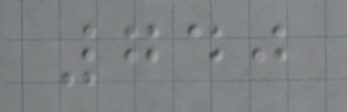740
